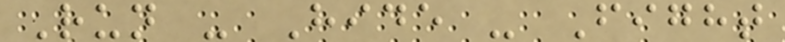Run - Hide - Fight
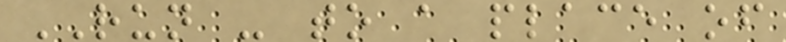RUN - to a place of
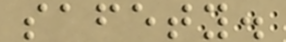safety.
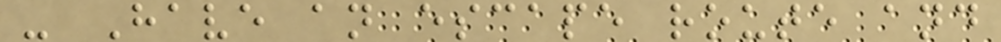- Have an escape route and
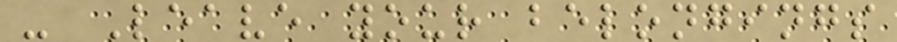- Leave your belongings
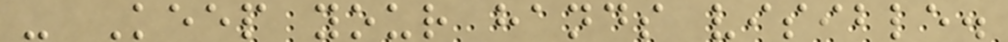- Keep your hands visible.
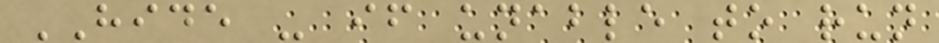HIDE - if unable to run
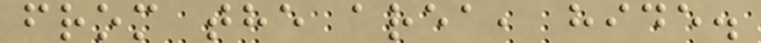from the area, hide.
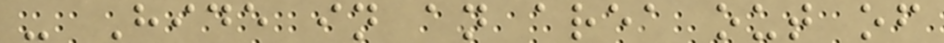- Hide in an area out of
